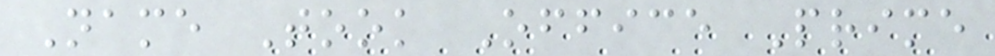Name Took Office Prime
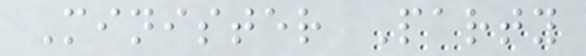Minister Party
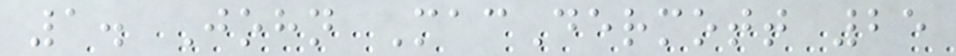1. John MacDermott 25
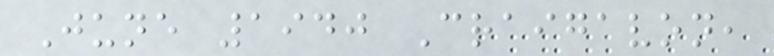June 1940 Craigavon,
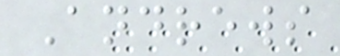Andrews
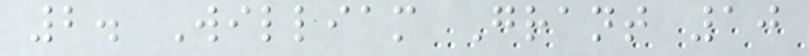2. William Grant 10
